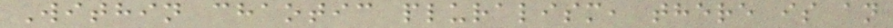Within chaotic pluralism, there is an
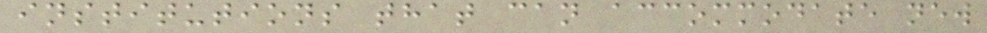institutions that can accommodate new
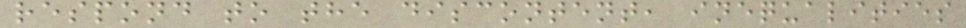respond to the discontent, inequalities
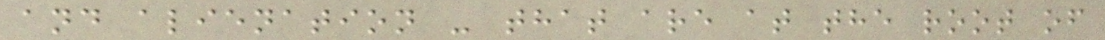and alienation - that are at the root of
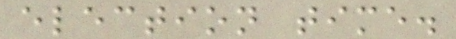election time.
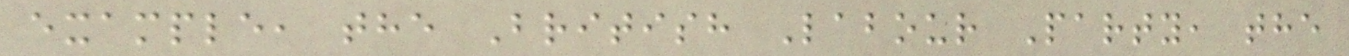example, the British Labour Party, the
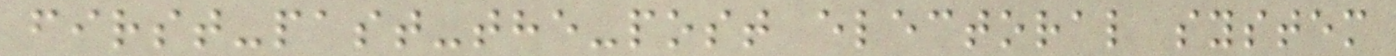first-past-the-post electoral system
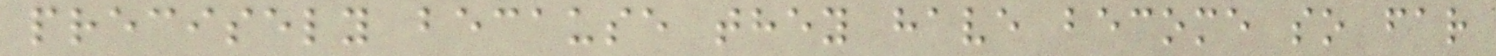precisely because they have become so far
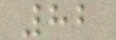82
